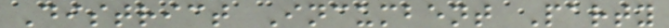District Incumbent Party
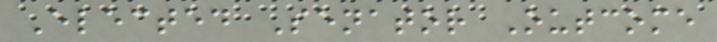Elected Senator Outcome
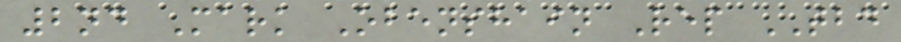2nd Mark Obenshain Rep TBD
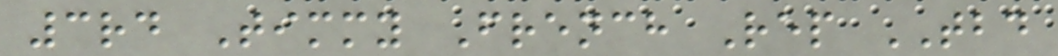3rd Timmy French Rep TBD
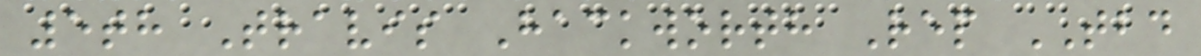5th Travis Hackworth Rep TBD
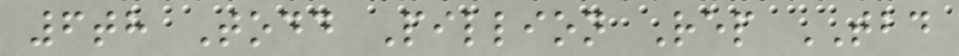6th Todd Pillion Rep TBD
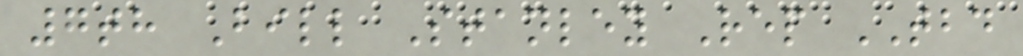7th Bill Stanley Rep TBD
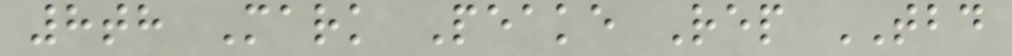8th Mark Peake Rep TBD
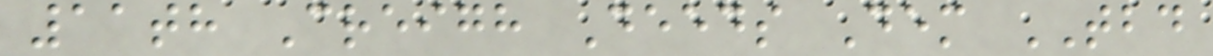11th Creigh Deeds Dem TBD
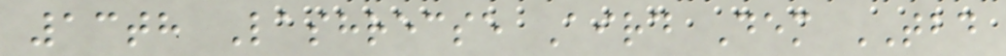13th Lashrecse Aird Dem TBD
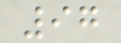97
